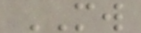MW
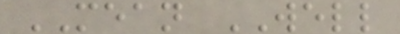MEAN WELL
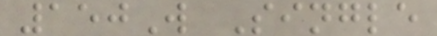150W Single
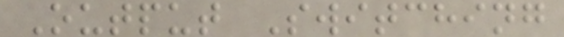Output Switching
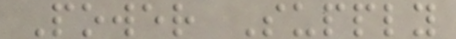Power Supply
